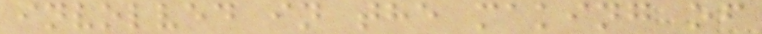involved in the making of
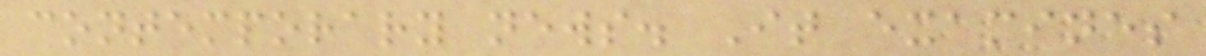contemporary news. It examines
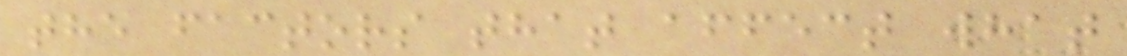the factors that affect what
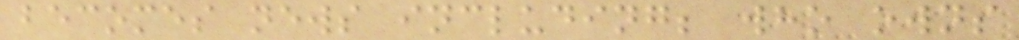becomes news including; who owns
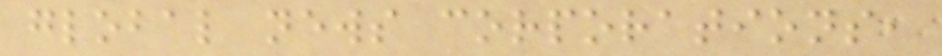global news corporations,
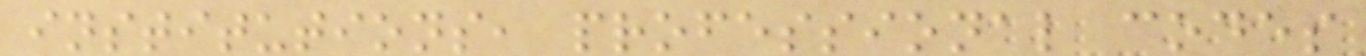institutions, professional codes
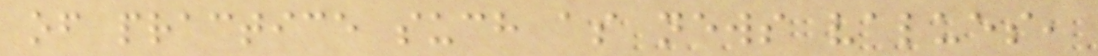of practice such as news values,
